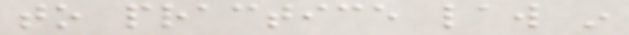to practice law in
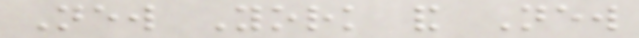New York and New
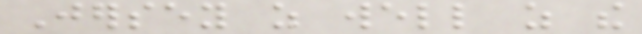Jersey as well as the
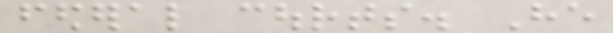federal courts. He
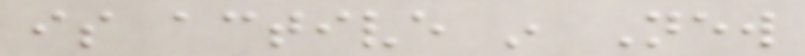is active in New
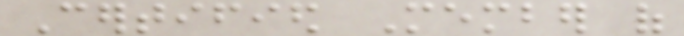Certified Member of
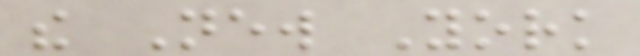the New York
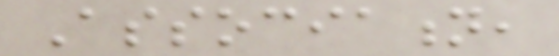Association,
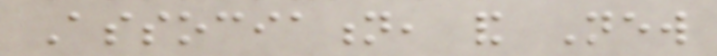Association, and New
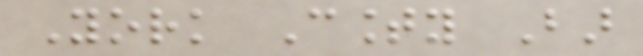York County Bar
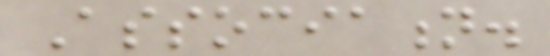Association.
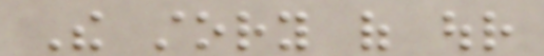The story of our
